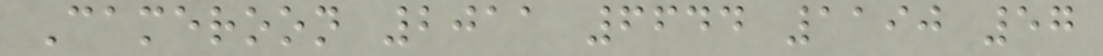Cameroon 2011 6644 1190 57
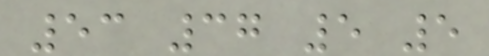53 37 5 5
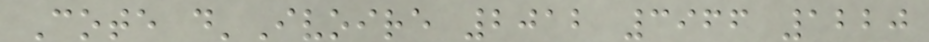Cote d'Ivoire 2012 3966 1220
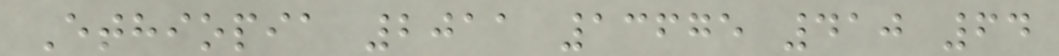Ethiopia 2011 13675 410 64
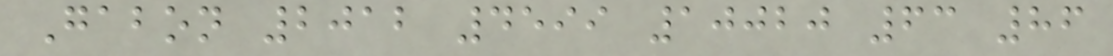Gabon 2012 4599 10020 63 86
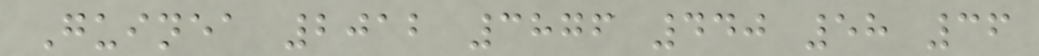Guinea 2012 3876 440 58 36
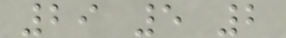29 5 2
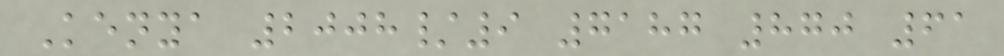Kenya 2008/9 7187 870 61
